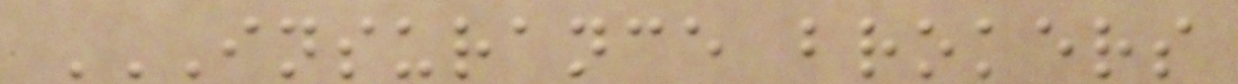INSURANCE BROKERS
